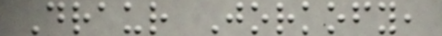Draur Jorkofy,
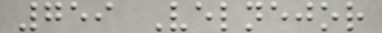759 Velnejor
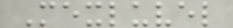Mexluvel
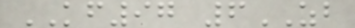KF97 6ZB
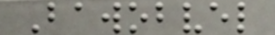Bawobvel
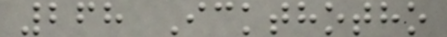268 Ickthotho
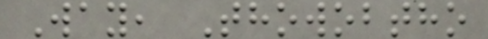Way, Thowobtho
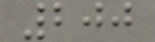200
